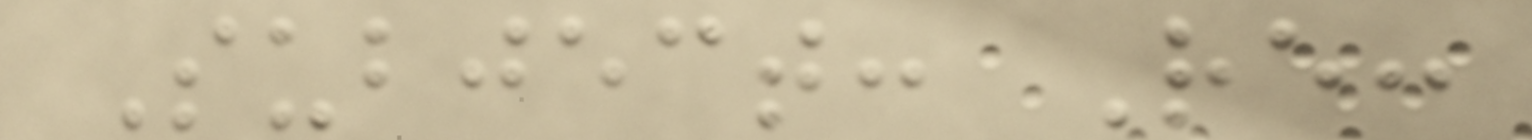Subject: Re:
